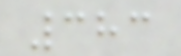383
